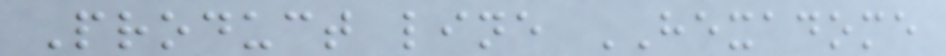Product line HEXADOME
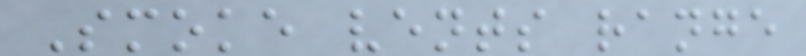Smoke vents range
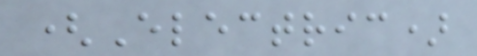(Electric)
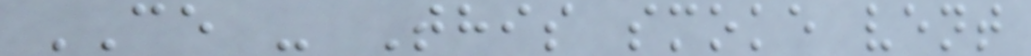CE - This smoke vent
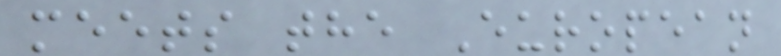meets the European
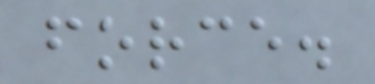force.
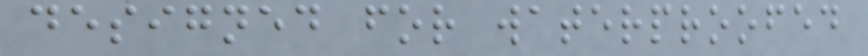designed for waterproofed
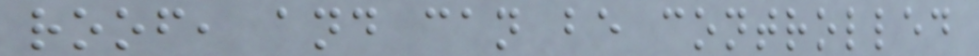roof, and can be controlled
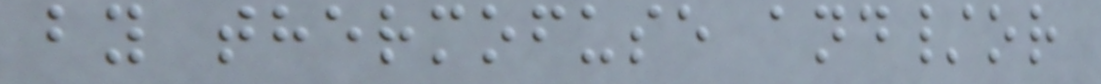by thermofuse and/or
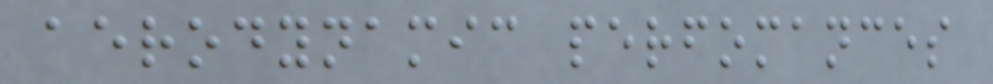aerodynamic perfomances
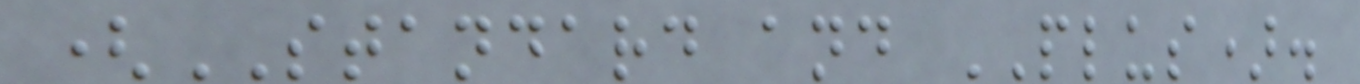(STANDARD and PLUS).
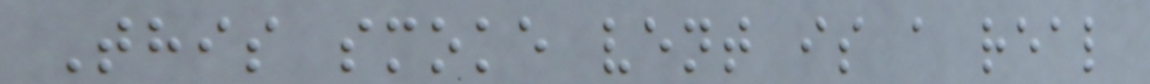This smoke vent is a real
